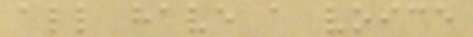all have a voice
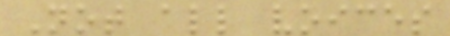Not all voices
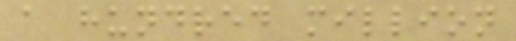a hundred million
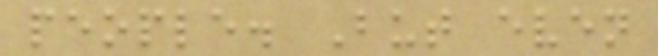people. But even
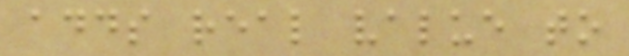adds real value to
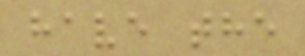have the
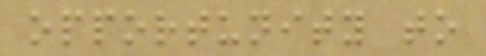opportunity to
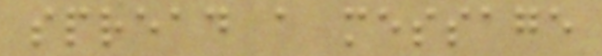spread a message
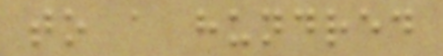to a hundred
